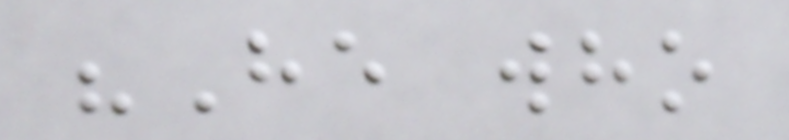"He who
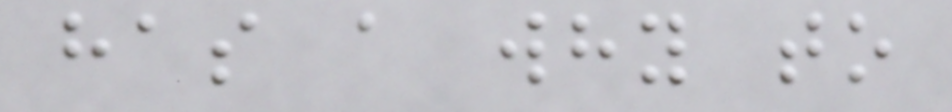has a why to
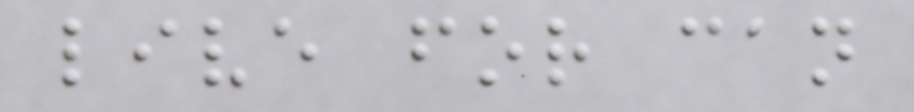live for can
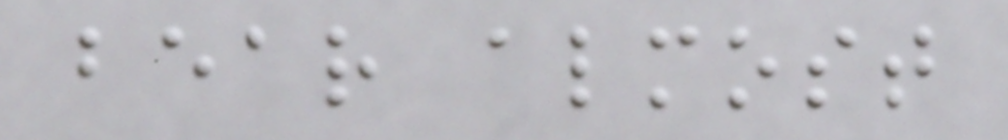bear almost
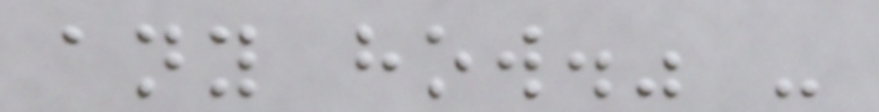any how." -
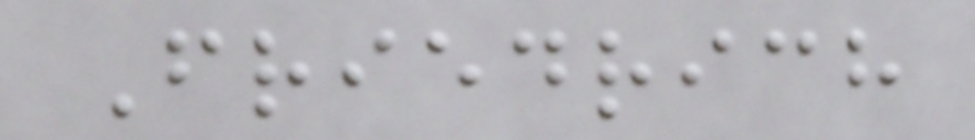Friedrich
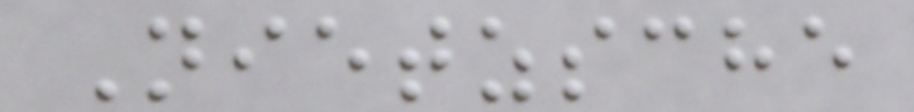Nietzsche
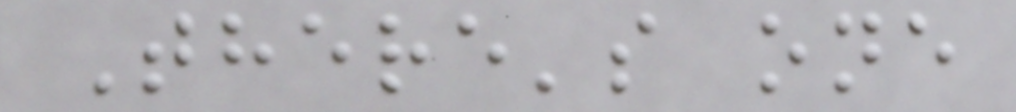There's one
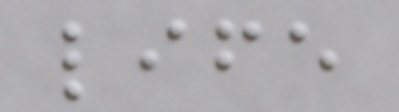life
